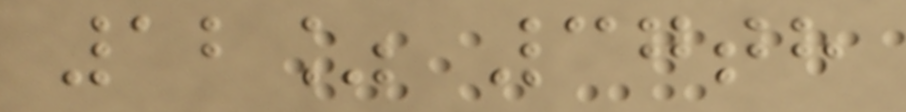12% 37th
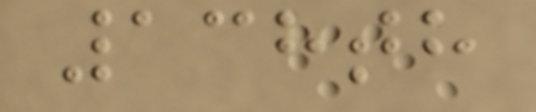138th
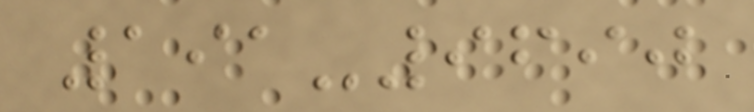191-9690
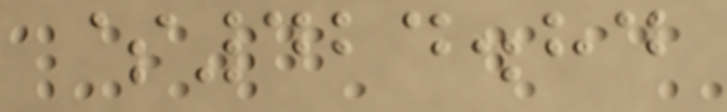$424.84
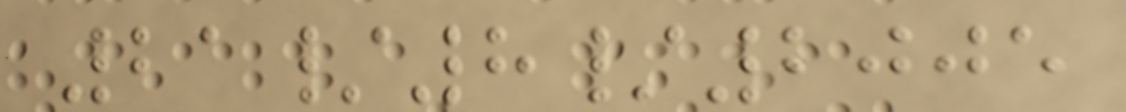21/8/2005
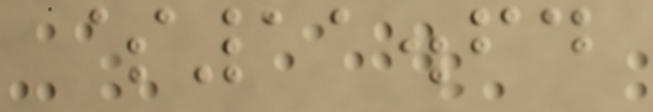$11.64
